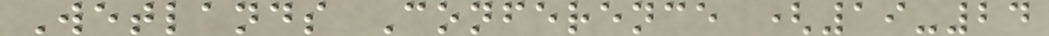Wetlands Conference (19-24
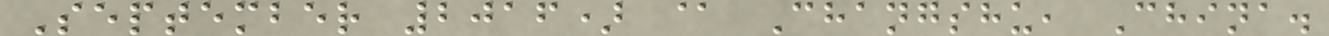September 2016) @ Changshu, China.
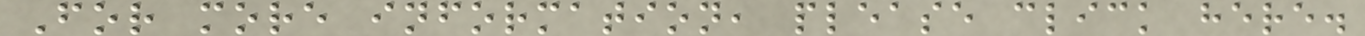For more information, please click here.
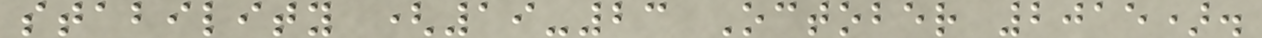stability (19-23 October 2015).
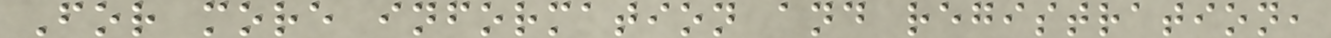For more information and registration,
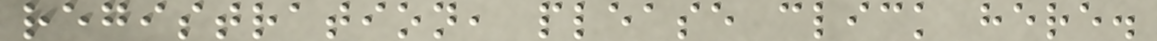registration, please click here.
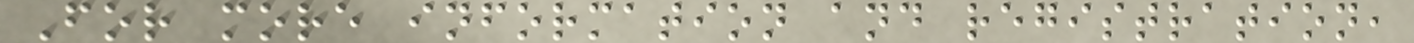For more information and registration,
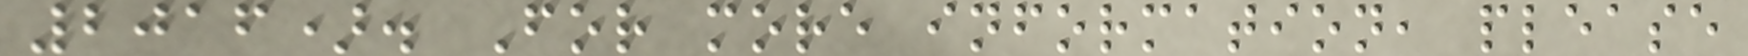2016). For more information, please
